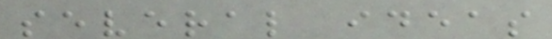several ideas
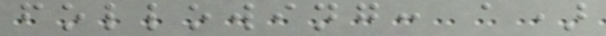following: a)
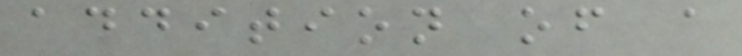addition of a
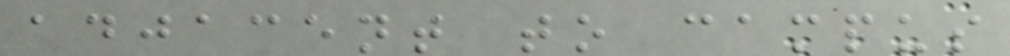adjacent to campus
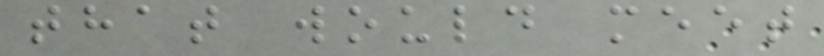that would meet
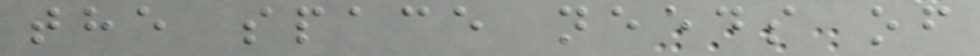the space needs of
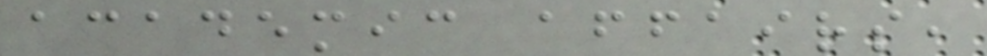academic affairs,
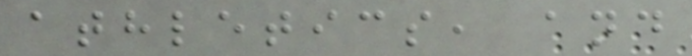athletics, and
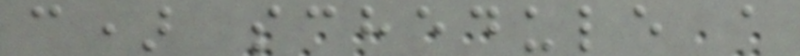c) schedule a
